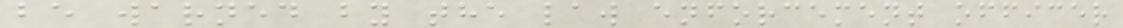be warned by the law enforcement officer
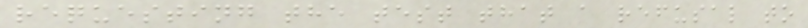requesting the test that a refusal to
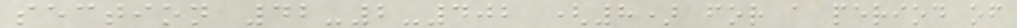section 42-2-402 (8) for a period of
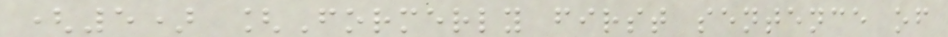(5) [Formerly first sentence of
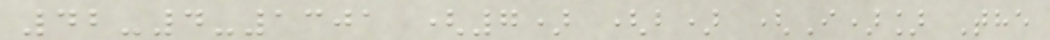42-4-1301 (7) (b) (I)] The
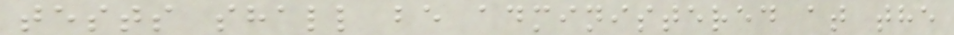tests shall be administered at the
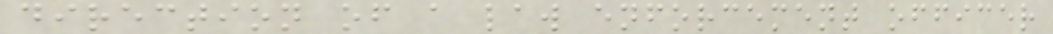direction of a law enforcement officer
